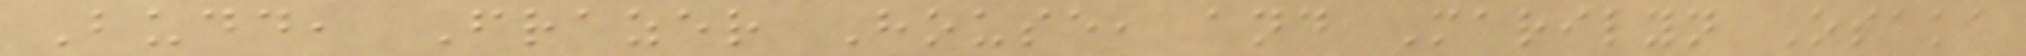Budd, Frazer House, and Marilyn Osaka
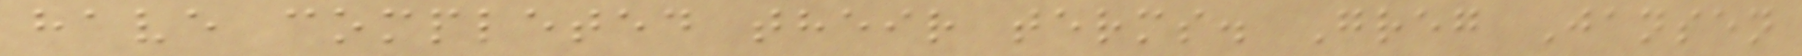have completed their terms. Greg Jansen
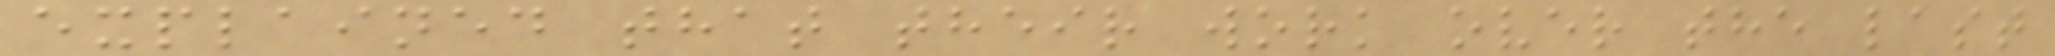explained that their work over the last
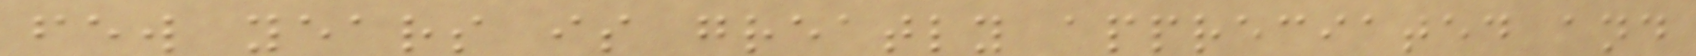few years is greatly appreciated and
